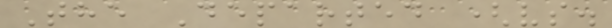The Departed (vs.
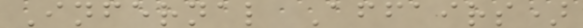Infernal Affairs)
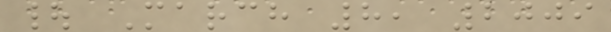| March 8, 2009
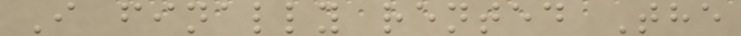I finally rented The
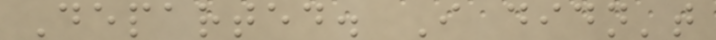Departed. I didn't
